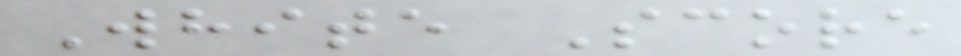White Score
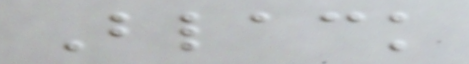Black
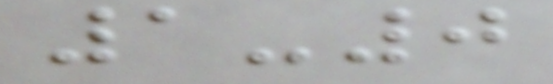1-0
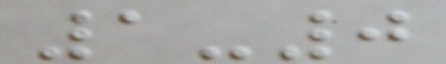1-0
